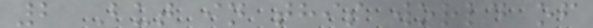2 But in this world of
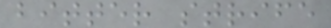bitter strife
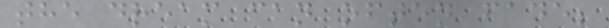the dream can often fade;
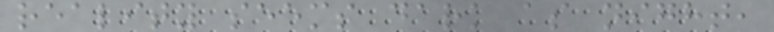reality seems dark as night,
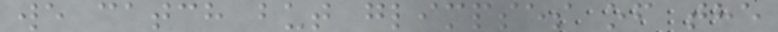we catch but glimpses of the
